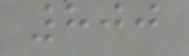800
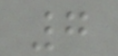7
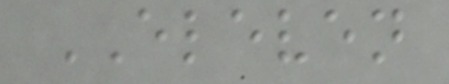ELEVEN
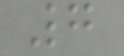7
